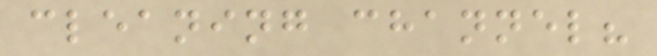cleaning channel?
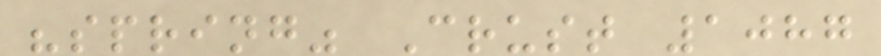"spring" Crust 1087
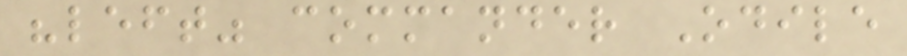"left" commander Odile
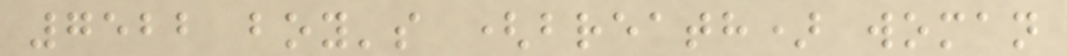7522 boy's (breath) woman
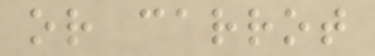or carrot
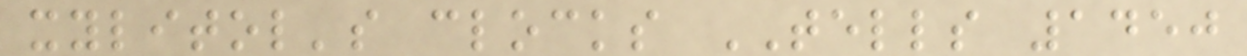xylitol's clocks TELLS 1450
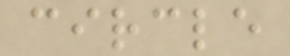circle
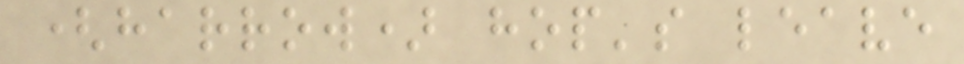(harrow) hop's leave
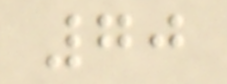70
